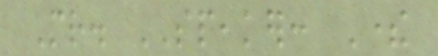Mr. SPEAKER: There
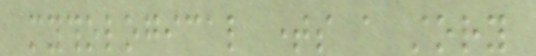mythological times a story
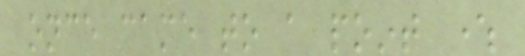once came to a point where
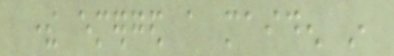there emerged a maiden in
